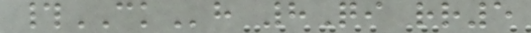#CKh 8Qi rr5
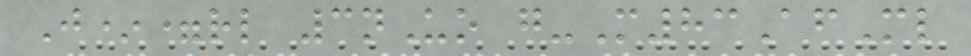J*=rl 3nUo g-M83AfMl
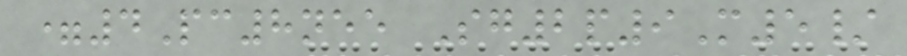=4Pc8nee Sg2p9M5/
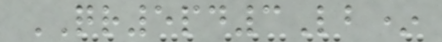QR5pd3Lb*
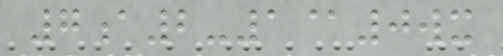7a2-1@0wx
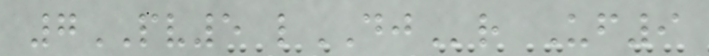7PV5 lDJr Uf9
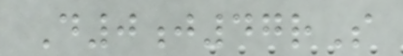D0j47rS
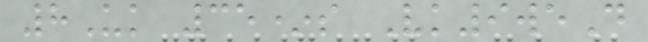8Uk 35*s Vk9weD
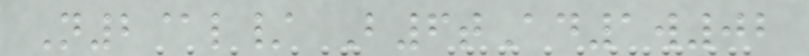N2@l/ B6tAd1w02
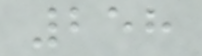258
